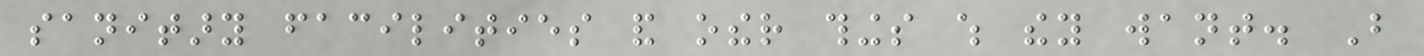sanitary facilities and other things which they want. But
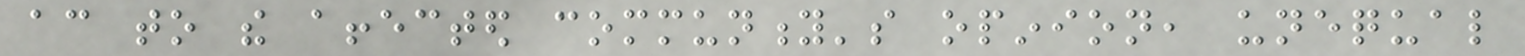according to the affected community's opinion, unequal
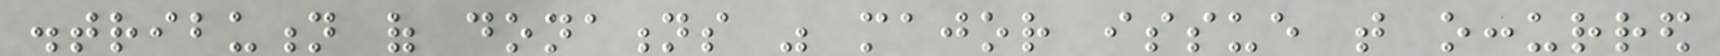distribution of donations was major issue that occurred
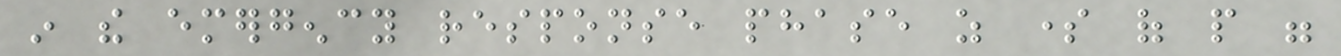in the emergency response phase as some of people were
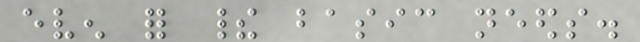even for their basic needs.
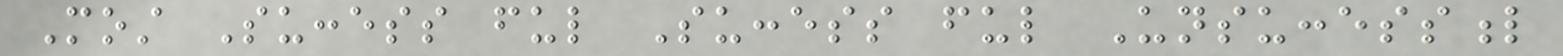Most Success ful Success ful Unsuccessful
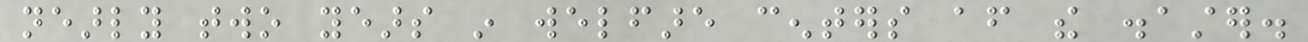nearly two years in welfare centers after the disaster.
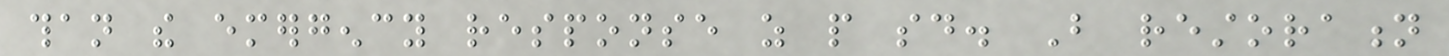than the emergency response as people said. But restoration
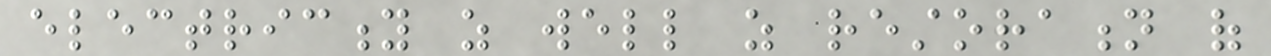electricity as well as restoration of
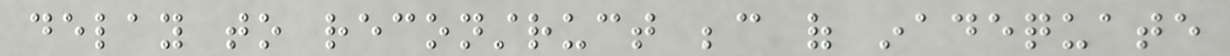delay to reconstruct because of inadequate
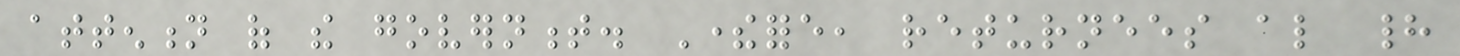attention of the government. Therefore, returnees also had
